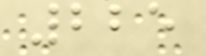225
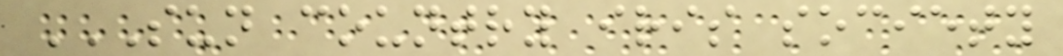SUN COUNTRY IRIS SOCIETY
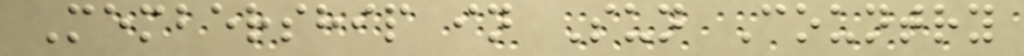Membership in Sun Country
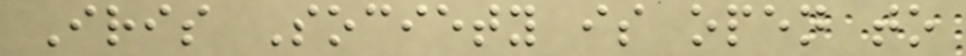Iris Society is open to
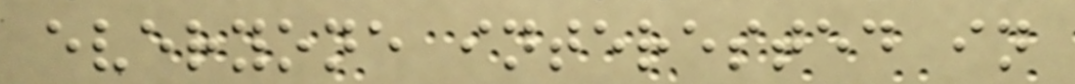everyone interested in
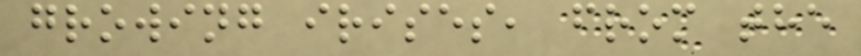growing irises, from the
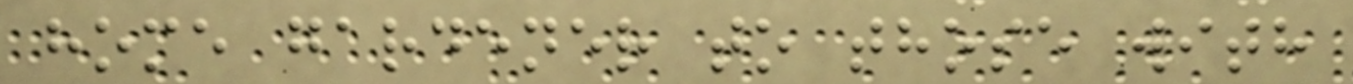home gardener to those with
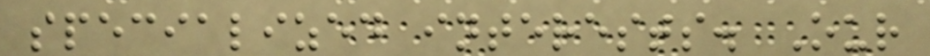specialized interests. Our
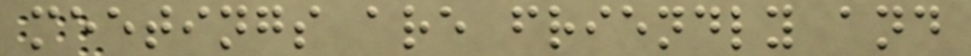meetings are friendly and
